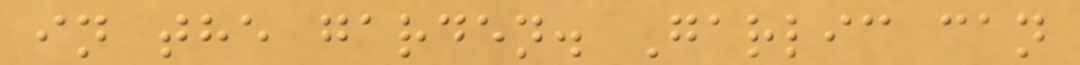in the garden. Garlic can
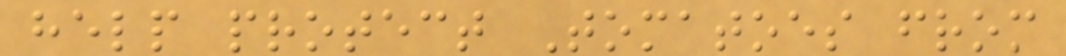help protect Tomatoes from
